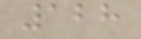128
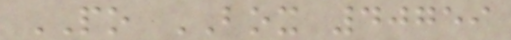PO BOX 40759
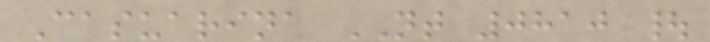Casuarina NT 0810 |
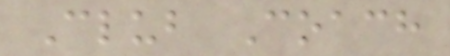Club Coach
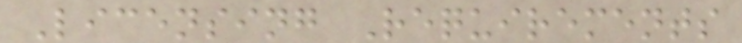Licensing Requirements
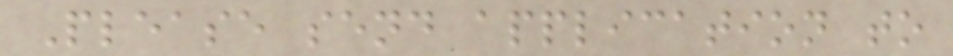Please send application to
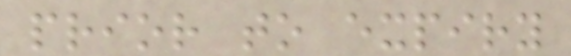prior to expiry
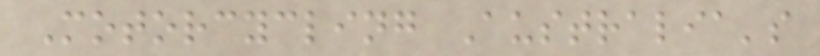Motorcycling Australia's
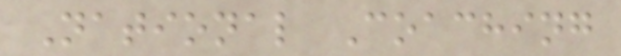National Coaching
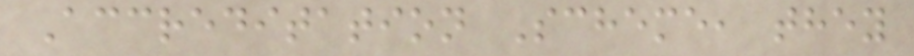Accreditation Scheme, they
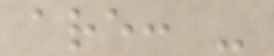are: -
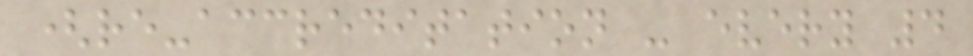(re-accreditation - every 4
